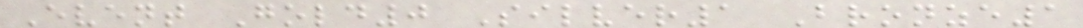Event Gold0 Silver1 Bronze1
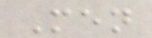Men
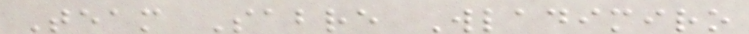Team Sabre Wladimiro
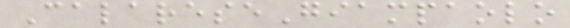CalareseGiampaolo
